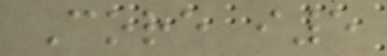Core i5
